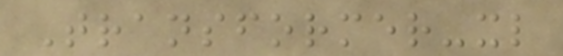Transformer-xl
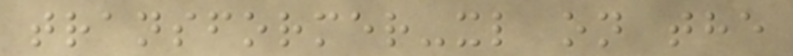transformer-xl on the
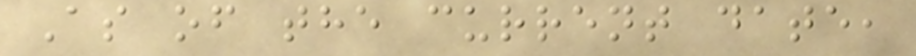As of the current date,
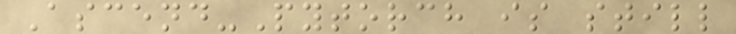Ascend-Pytorch is still
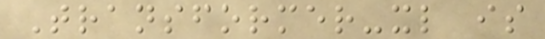Transformer-xl is
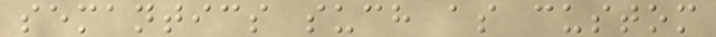semantics such as custom
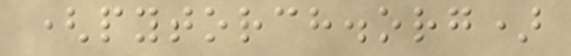(pytorch.org)
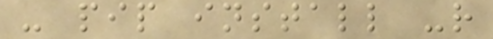- pip install -r
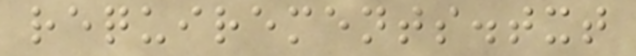requirements.txt
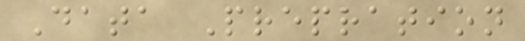Data Prepration
